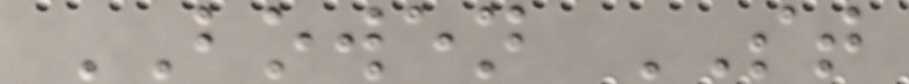BOWEN ST
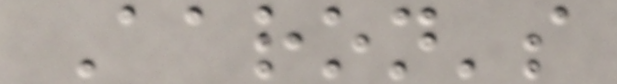Aaron's
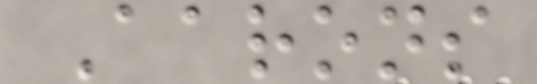Aarons
